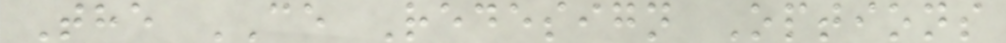The CE Redesign Options
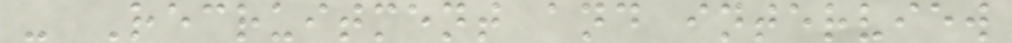- Recruitment and interview
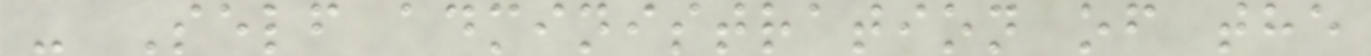- Self administration of the
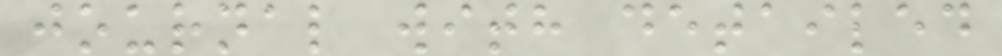journal with detailed
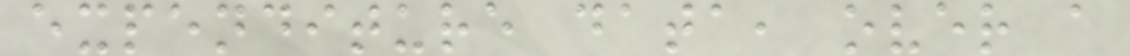expenditure data, over a
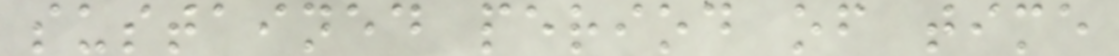sustained period of time
